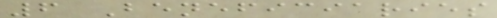6 Beneficiaries
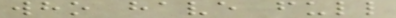who have full
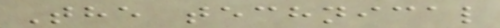The technical
